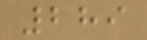289
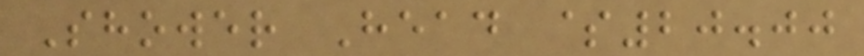Shower Head $20.00
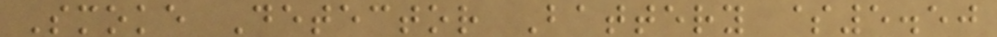Smoke Detector Battery $5.50
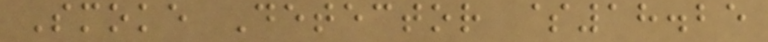Smoke Detector $18.25
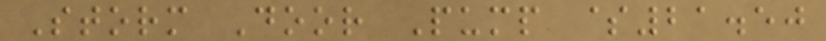Storm Door Pump $21.50
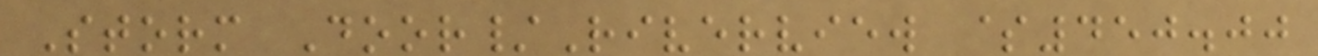Storm Door/Riverview $450.00
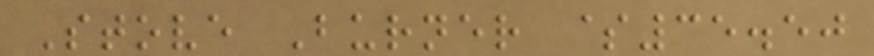Stove Burner $35.50
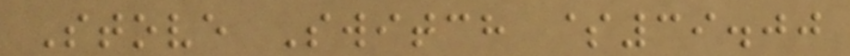Stove Switch $39.00
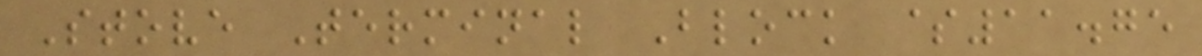Stove Terminal Block $11.75
